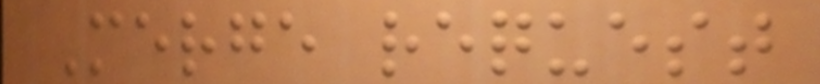Merge request
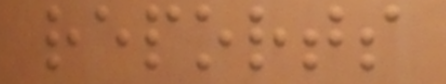reports
